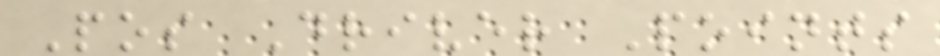Pos Driver Points
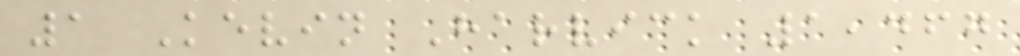1 Kevin Harvick 1,467
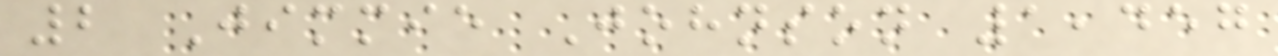2 Jimmie Johnson 1,457
